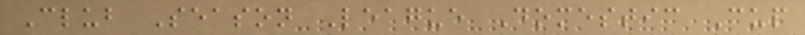Club Season League Domestic Cup
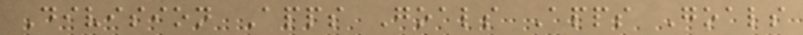Division Apps Goals Apps Goals
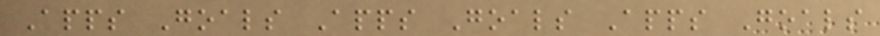Apps Goals Apps Goals Apps Goals
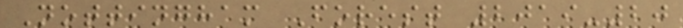Nottingham Forest 2019-20
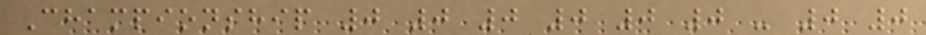Championship 0 0 0 0 0 0 - 0 0
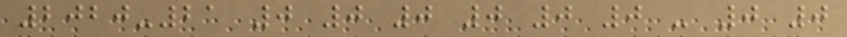2020-21 0 0 0 0 0 0 - 0 0
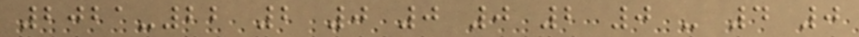2021-22 2 0 0 0 2 0 - 4 0
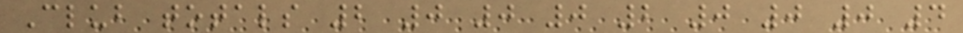Club totals 2 0 0 0 2 0 0 0 4
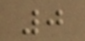0
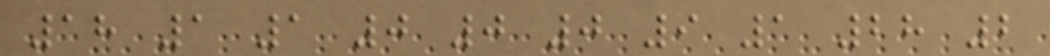18 1 1 0 0 0 9 1 28 2
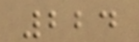224
